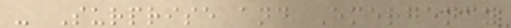- Surprise and Emergency
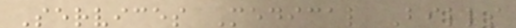Services Medical Bills
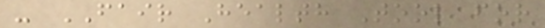- FAIR Health Tool for
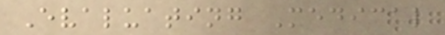Evaluating Medical
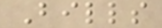Bills
